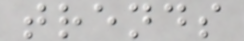trends
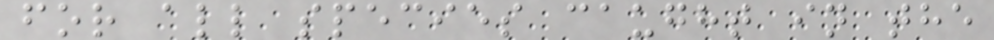for all species caught in the
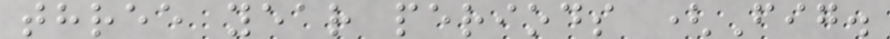three year periods (Fig.
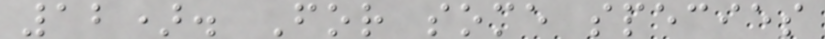12). For some species
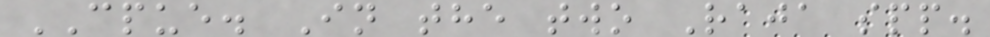CPUE. In the two Raja spp.
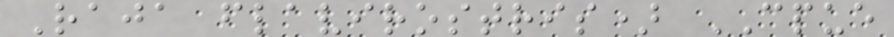Raja flavirostris) CPUE
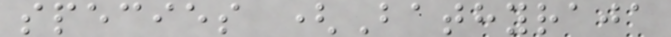species (Bathyraja
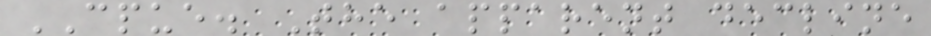CPUE. The apparent decline
